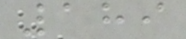189
